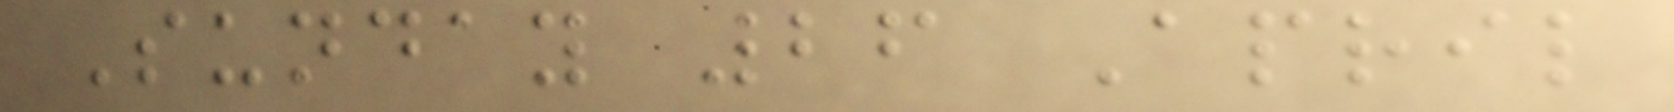Sunday 26 April
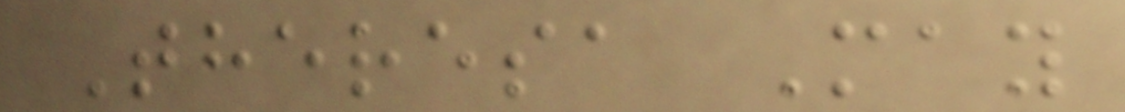Theresa May
